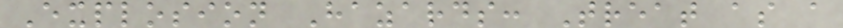Explosion Hazards: Treat as a
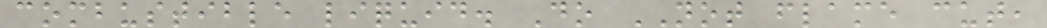combustible liquid. Do NOT flame cut,
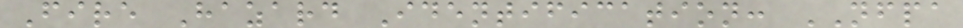Fire Hazard Identification: NFPA
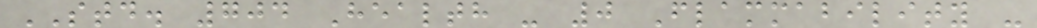STD. 704 Health - 0 Flammability -
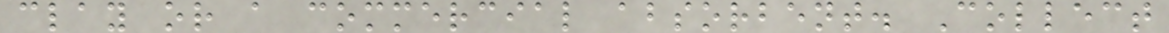clay or a commercial absorbent. Collect
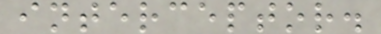interceptor.
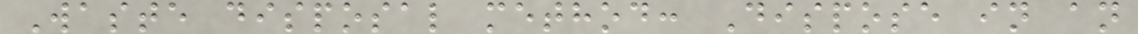Waste disposal method: Dispose in an
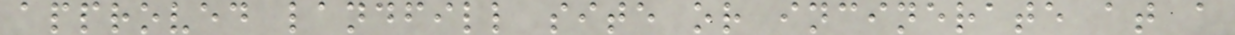approved landfill site or incinerate at a
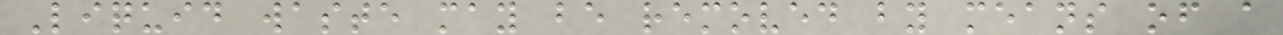Liquid waste may be removed by means of a
